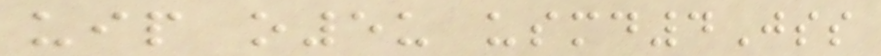uip o5u usmd4Jss
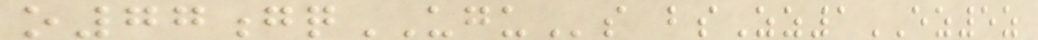o77gqUGUs bsZz1EZ5z
